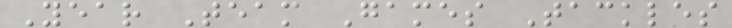Year Team Games Tackles
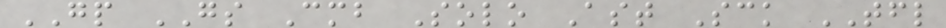GP GS Cmb Solo Ast Sck TFL
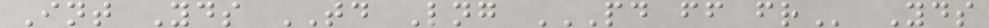Int Yds TD Lng PD FF FR Yds
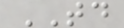TD
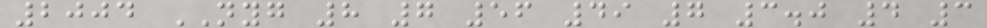2004 NYG 8 7 56 49 7 3.0 4 3
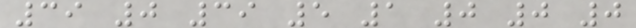39 0 39 5 1 0 0 0
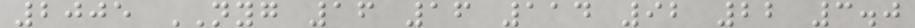2005 NYG 16 16 114 92 22 3.0
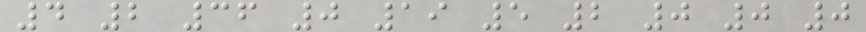4 2 36 0 19 5 2 0 0 0
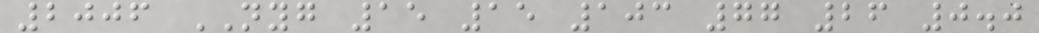2006 NYG 15 15 103 77 26 0.0
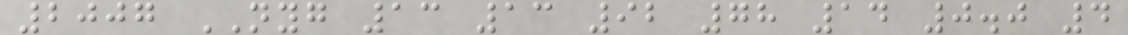2007 NYG 13 13 92 78 14 0.0 4
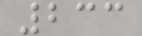233
